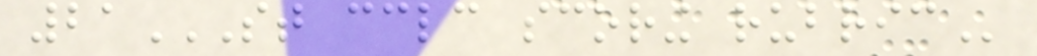21ST CCLC SCORING RUBRIC
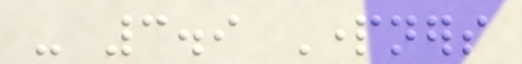- 3.9 Partners
